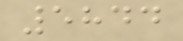5844
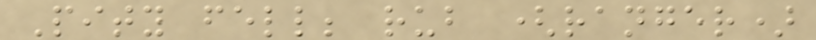Pity fell; rub (ranger)
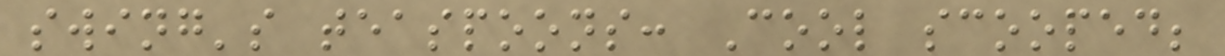swing's teaspoons: Cool scooped;
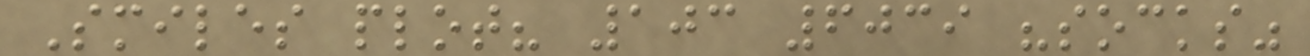Smiles plot? 103 6039 "socks"
